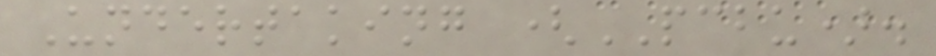Undertaking (PCBU).
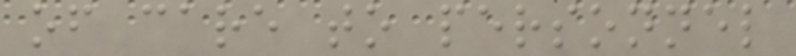of care to personnel
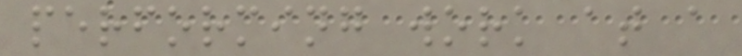performing work at a
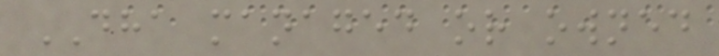DHA managed or owned
